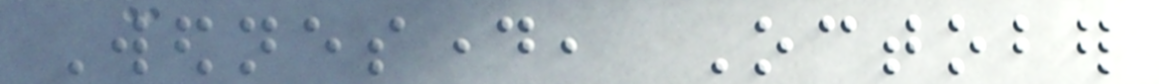Wednesday, October
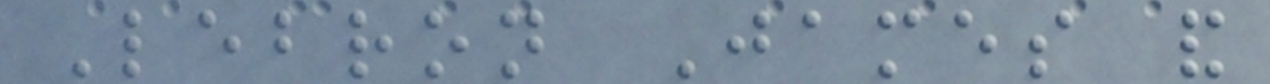Lebron James and
